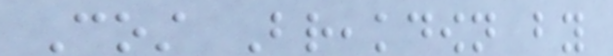Cost Breakdown by
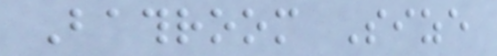Bathroom Size
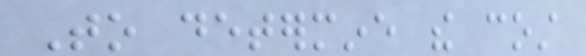To determine the cost
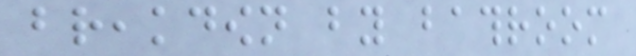breakdown by bathroom
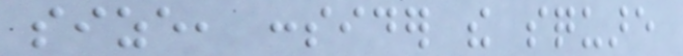size, consider the square
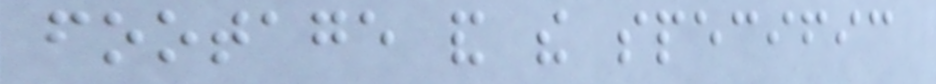footage and the specific
